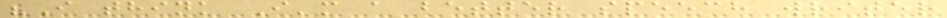"I think I'm a better speech writer
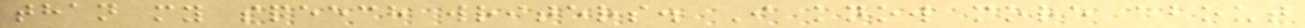than my speech writers. I know more about
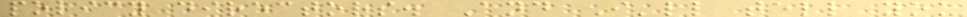policy directors. And I'll tell you
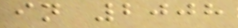in 2008
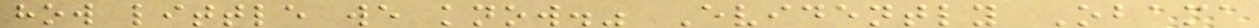how little we know." Evidently Obama
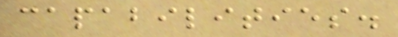capabilities.
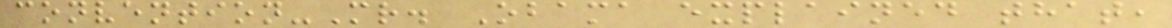convention-Mr. Obama explained that,
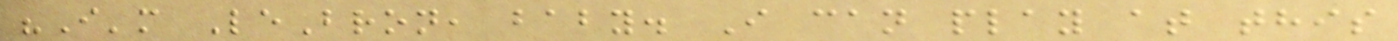"I'm LeBron, baby. I can play at this
